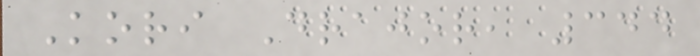Kori Drajor, 344
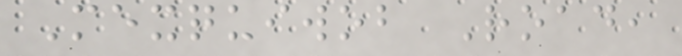Mexquiwob Road,
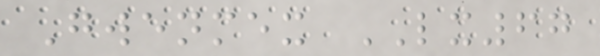Gwenmex LX67
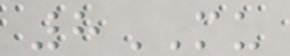8MU
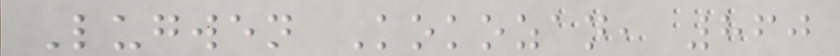Lugwen Kokozan, 860
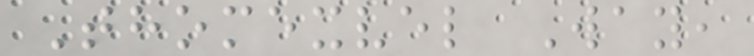Thomexvel Way,
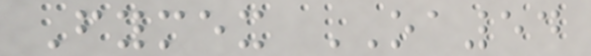Fymex OA54
